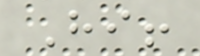Hi!
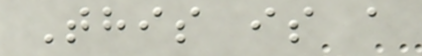This is a
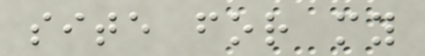site for my
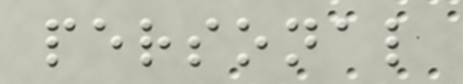personal
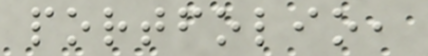portfolio,
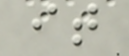it
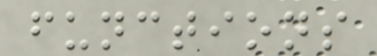functions
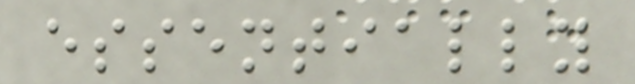essentially
